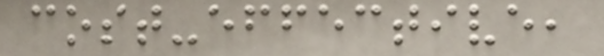cost-effective,
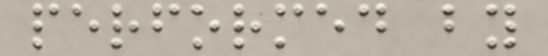performed by
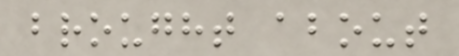brought about
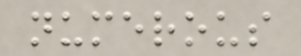numerous
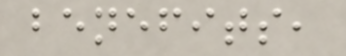benefits,
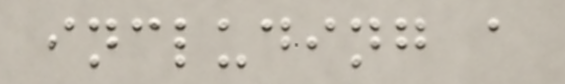including a
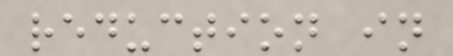reduction in
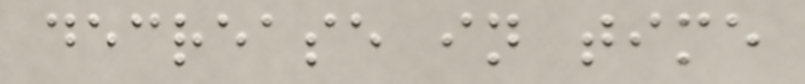decrease in time
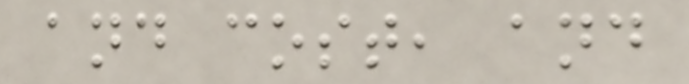and cost, and
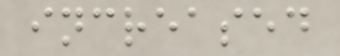increased
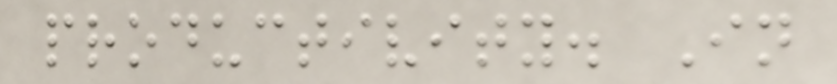productivity. In
